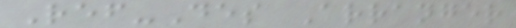Ref-Des Arranger
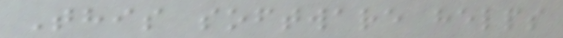This software helps
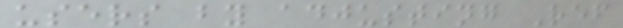users by adjusting Ref
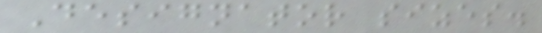Designator sizes.
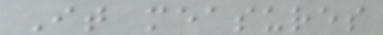It measures
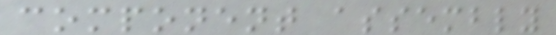component assembly
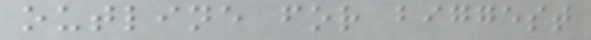outline for biggest
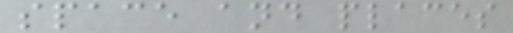space and places
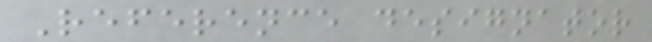Reference designator
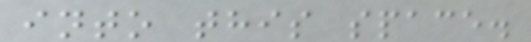into this space.
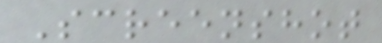Screenshot
